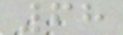68
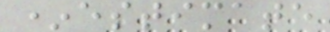*estimate
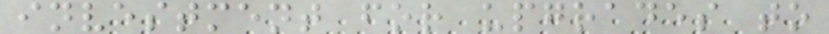investment for upgrades to
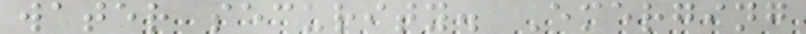water security. Emerging
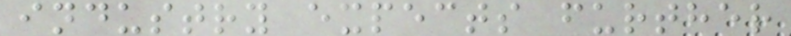industry expects further
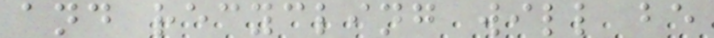and recycling will be
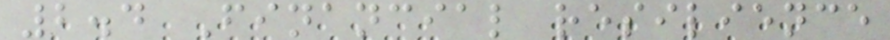2.4 Financial resilience
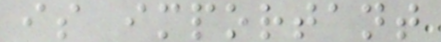is important
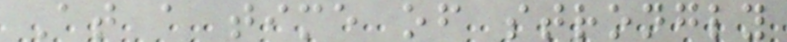At a time of strongly
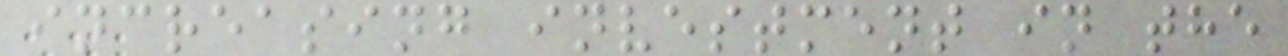increasing investment in the
